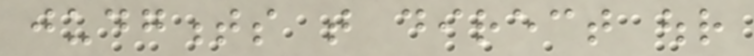judgments that direct our
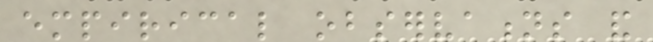empirical observations and
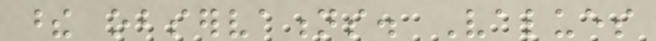these observations. Values
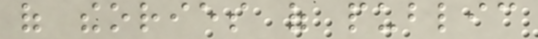of theories of public
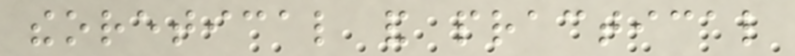theoretical and practical
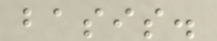basis.
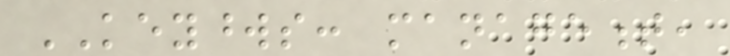KEYWORDS: management,
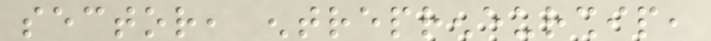sector, entrepreneurship,
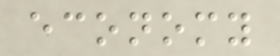economy
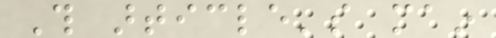This article's main
